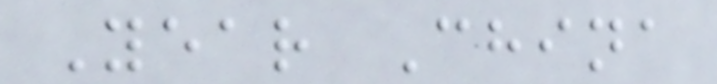Year China
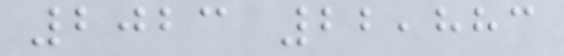2023 22,883
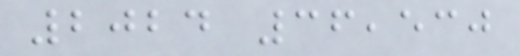2024 36,530
